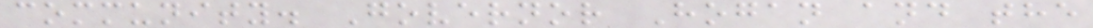community. Governor Hogan and the
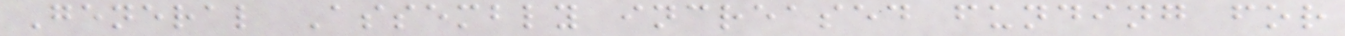General Assembly increased funding for
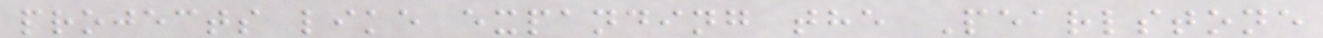projects like expanding the Pearlstone
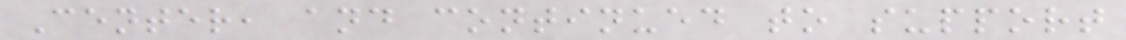Center, and continued to support
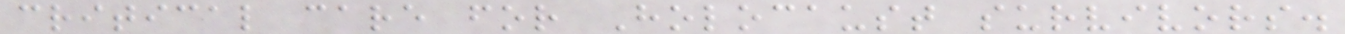critical care for Holocaust survivors.
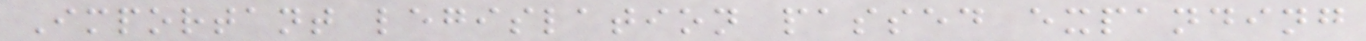Important legislation passed expanding
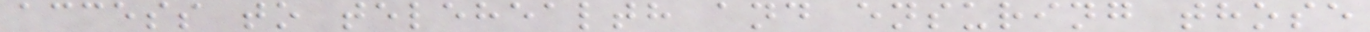access to telehealth and ensuring those
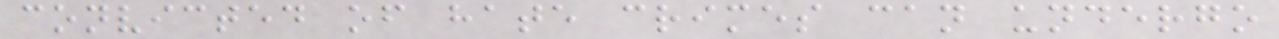convicted of hate crimes can undergo
